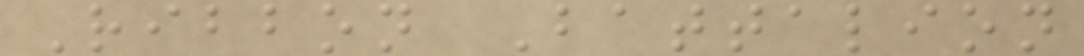Ribbon Battalion
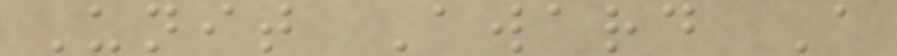Unit Award A
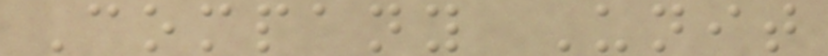Company Unit
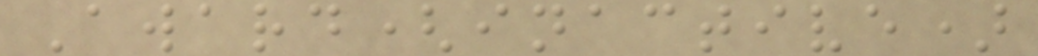Award(inactive)
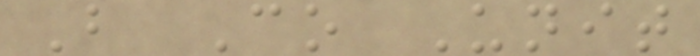B Co Unit
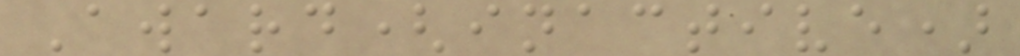Award(inactive)
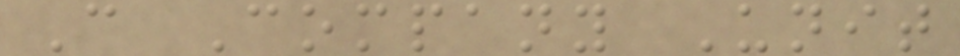C Company Unit
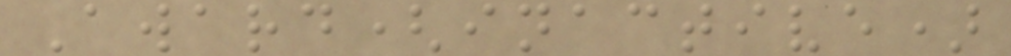Award(inactive)
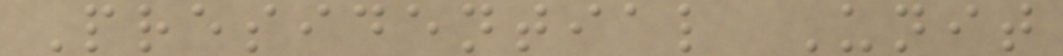Presidential Unit
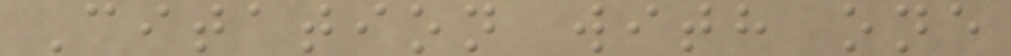Citation with one
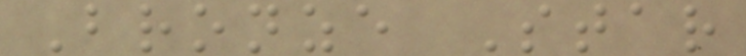Bronze Star
